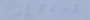80
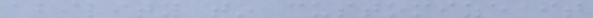ability to customize it
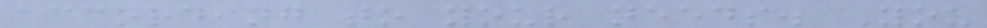according to your needs. You
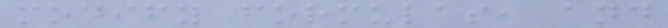modify formulas, and
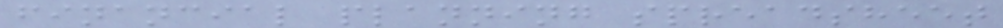financial planning spreadsheet
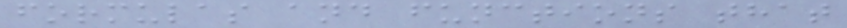formulas and functions that
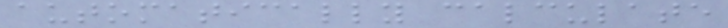automatically calculate
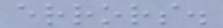errors.
